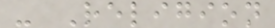- Religion
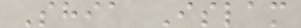Shia Islam
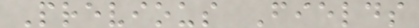Previous Fields
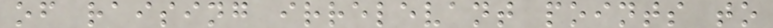of raising irrelevant points to
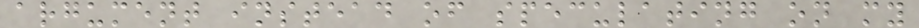argument instead of speculating on my
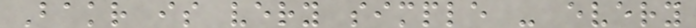Bakr is very simple - every
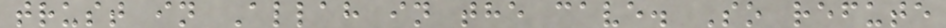trust in Allah in the cave. So refute
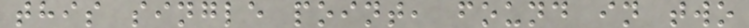this single point, found in two
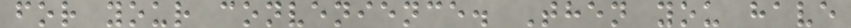for your convenience. Then you have
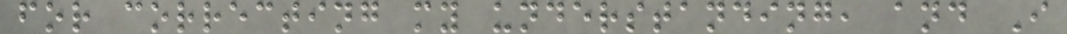for correcting my understanding, and I
